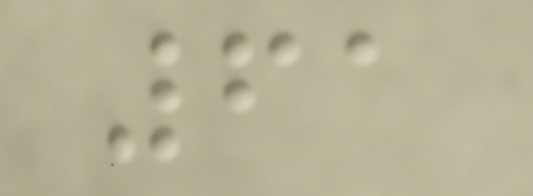61
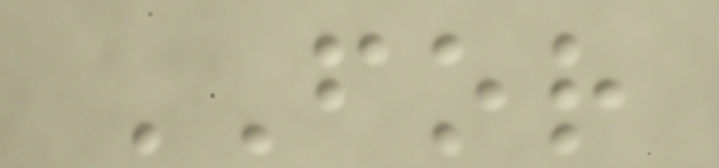FOR
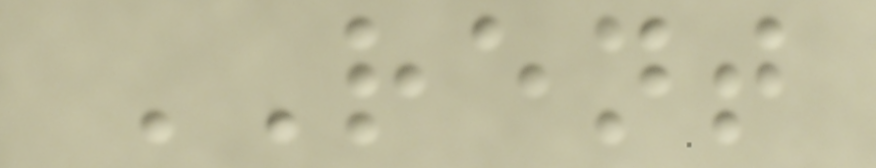RENT
